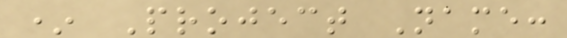* Project Name:
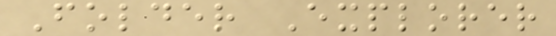Folder Explorer
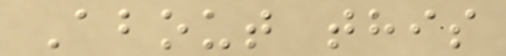About this
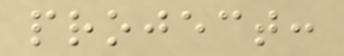project:
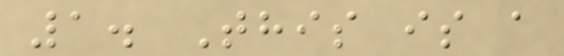1. This is a
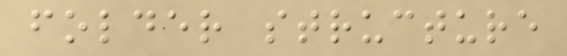folder structure
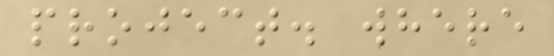project. where
